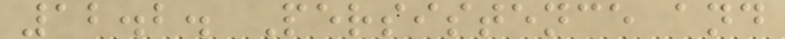12.2. Persistence and
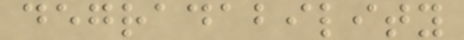degradability
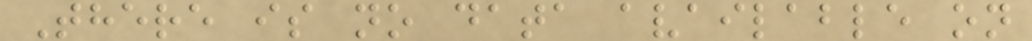There is no data available on
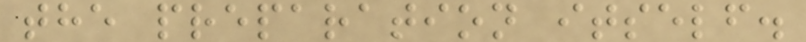the preparation itself.
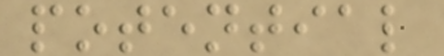potential
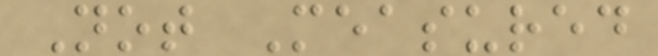Not Measured
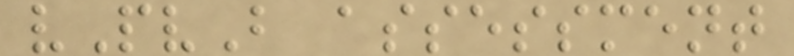vPvB assessment
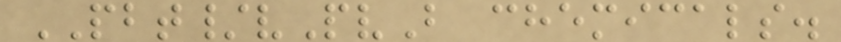PBT/vPvB chemicals.
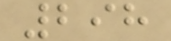298
